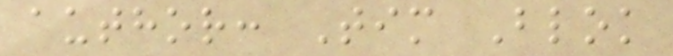author: Tim Blok
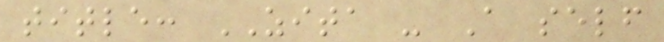title: ZITA - A self
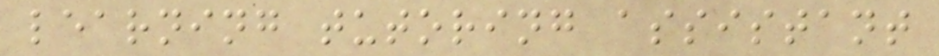learning tutoring assistant
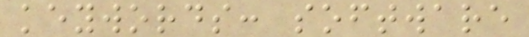keywords: software
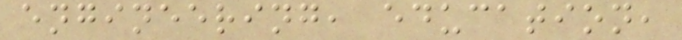engineering, education,
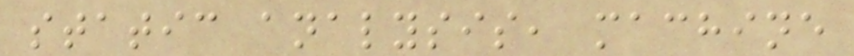static analysis, machine
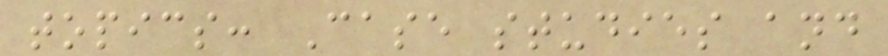topics: Case studies and
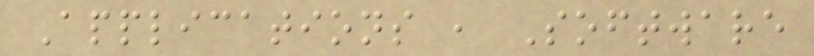Applications , Software
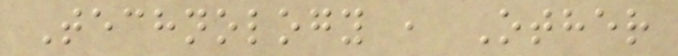Technology , Other
